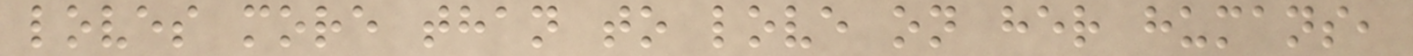loves more than to love on her humans,
